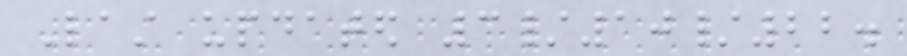Last updated 3/10/22.
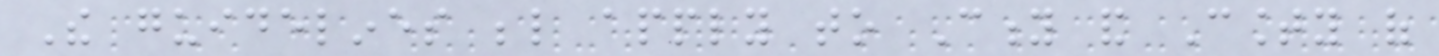The guidelines below apply to City and County of
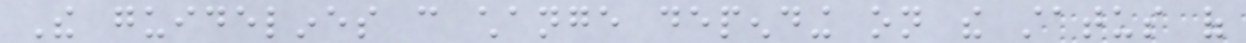The guidelines can change depending on the status of
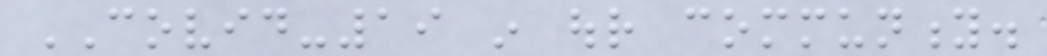COVID-19 in our community.
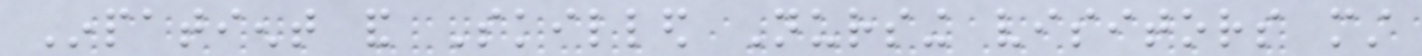Inpatient and Skilled Nursing visitors must
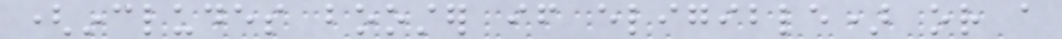(includes booster if eligible) or a
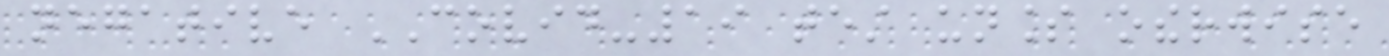negative COVID-19 test unless otherwise
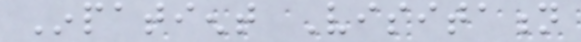Inpatient Visitation
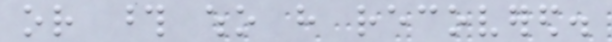or those who have recovered.
